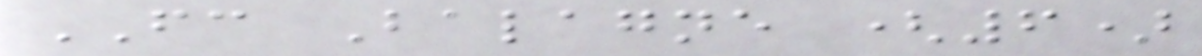FC Balagne (6)
